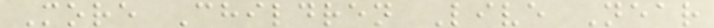More Children Live Near
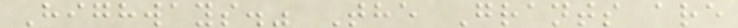Highways." The Grants are
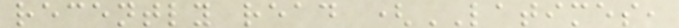recently read (LATIMES,
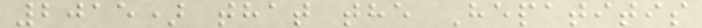2015) that the Hepatitis
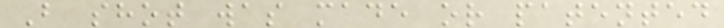B shot was made or patented
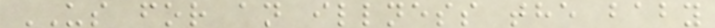US for an illness the baby
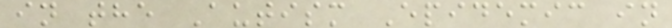in the Autism Epidemic in
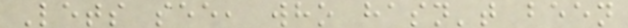Lets see, who hasn't been
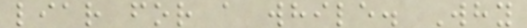liar for a while. Why
